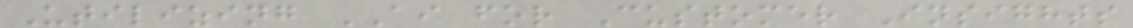Utilizing AI for Customer Insights
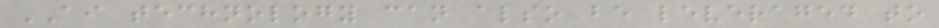AI technology can also be leveraged to
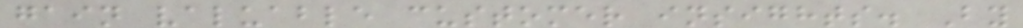gain valuable customer insights. By
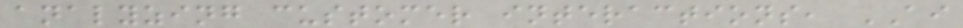analyzing customer interactions, AI
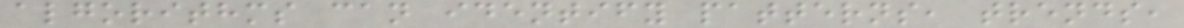algorithms can identify patterns, trends,
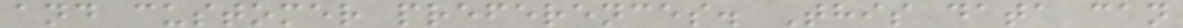and customer preferences. This data can
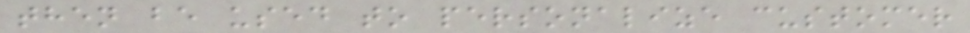then be used to personalize customer
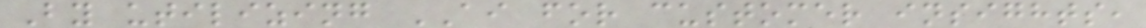By utilizing AI for customer insights,
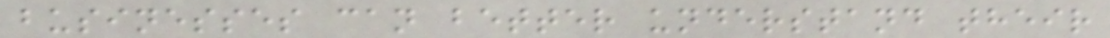businesses can better understand their
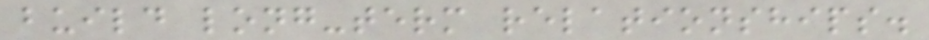build long-term relationships.
